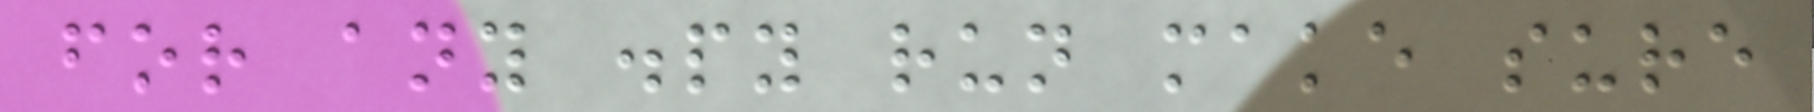for any .py run make sure
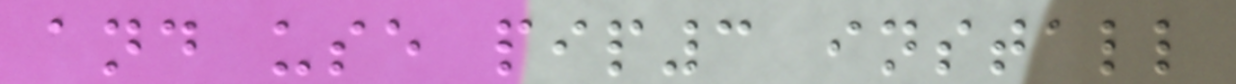and use pip3 install
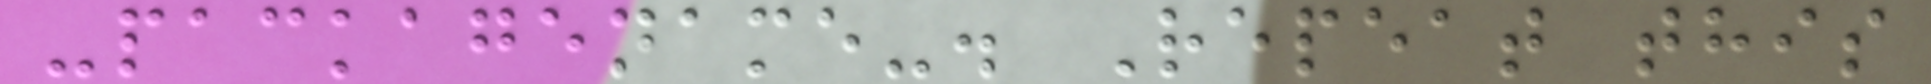-packagename-. Repeat this
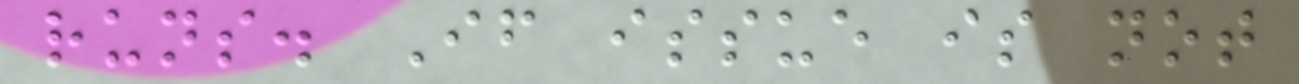runs. If issue is not
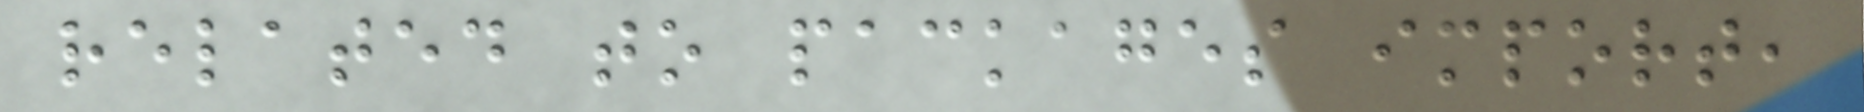related to packages import,
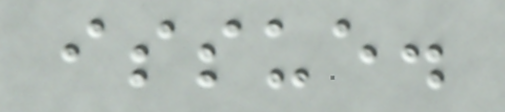issue.
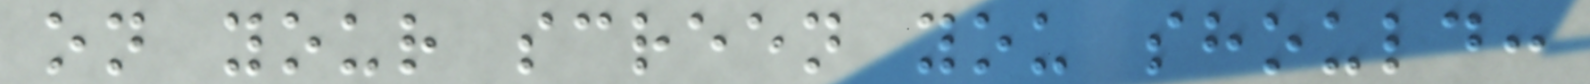on your screen you should:
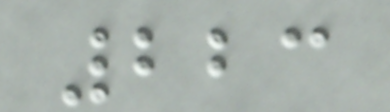223
